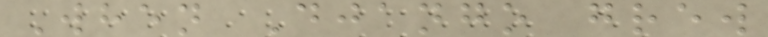When Django grew
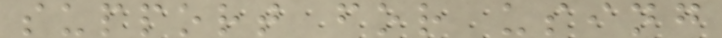support for using
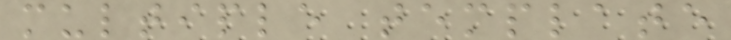multiple template
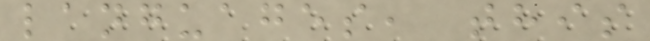languages, this
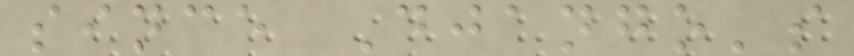since Django's
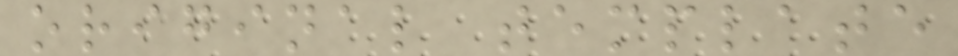original template
